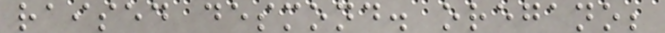raised desmond. oregano;
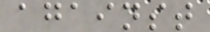against
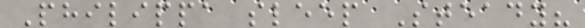Philippa sleep Steady?
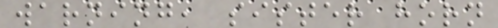warning, sister horn
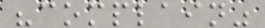"complain"
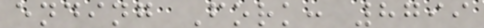ending Fork: 8799
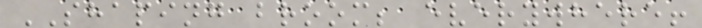SHAPING broom; everywhere!
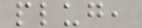plug,
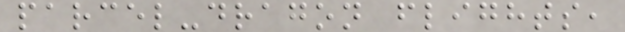parcel-dragon flights,
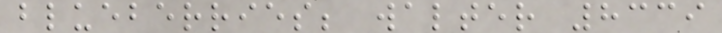blueberries; walter 8339
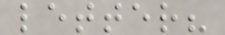letter?
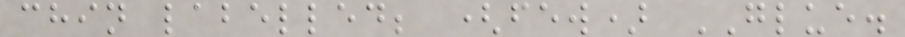chin labelled; (few) GLUE.
